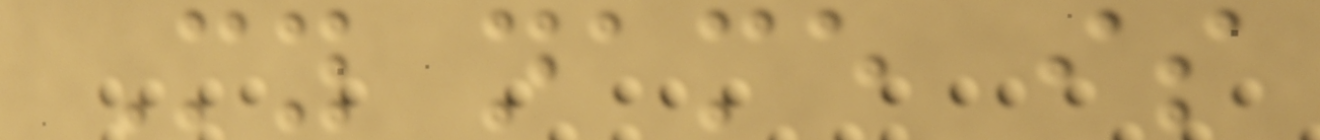My name is
